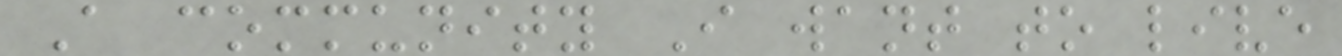A community I want to live
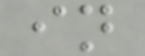in
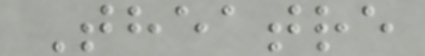Theatre
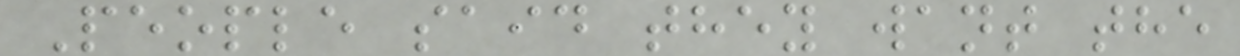People said they want the
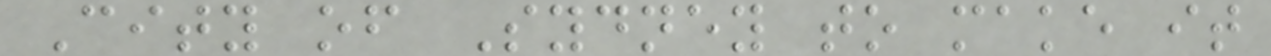City of Sydney to make it
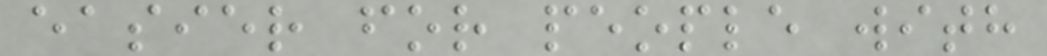easier for people with
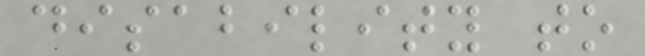disability to
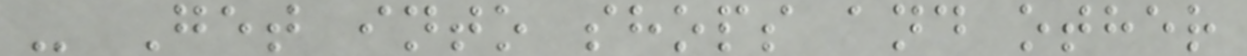- Get into shops and other
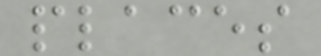places
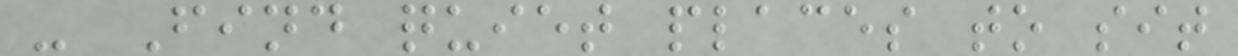- Find quiet places to sit
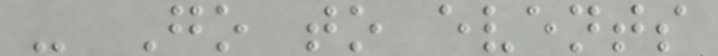- Go to events
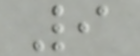9
